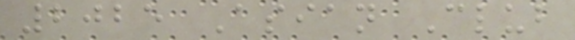2025 Asian Club
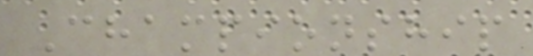Championship
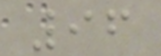96
